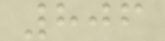806
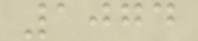1074
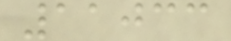11033
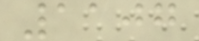1107
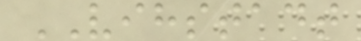VIHSTADT
